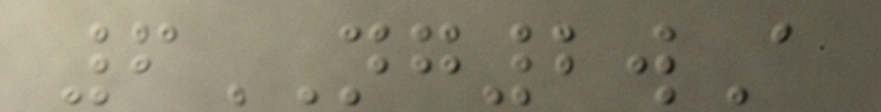6NG2wA
